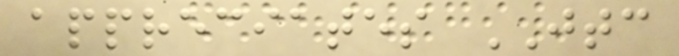appreciates JTC
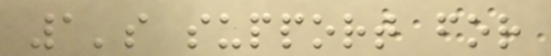1's support for
